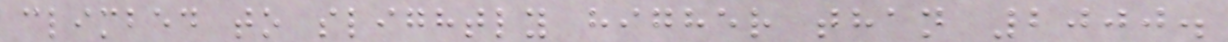climbed to slightly higher than 2000.
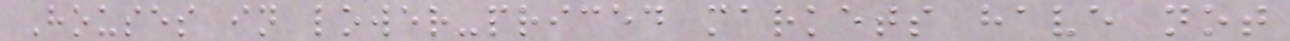Houses in lower-priced markets have not
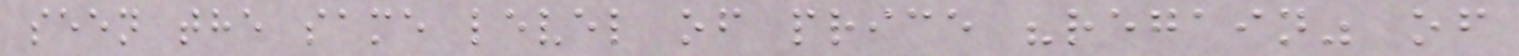seen the same level of price "regain" of
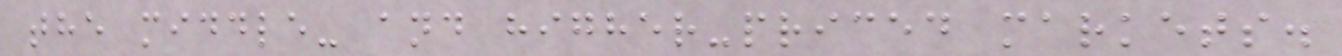the middle- and higher-priced markets.
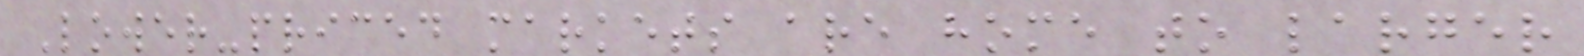Lower-priced markets are home to larger
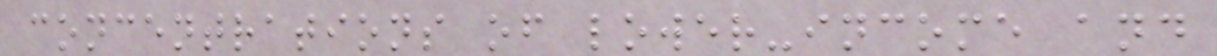concentrations of lower-income and
